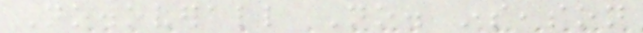No.overall No. inseason
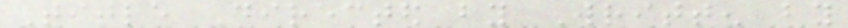Title Directed by Written by
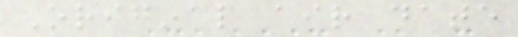Original air date
